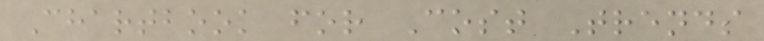Chartbook for Cost Trends
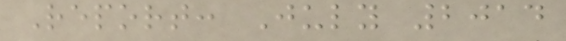Report: July 2014
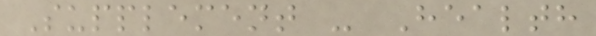Supplement - Health
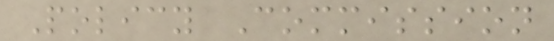Policy Commission
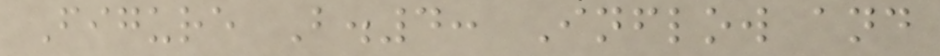Figure B.4: Inflow and
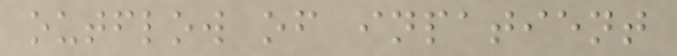outflow of inpatient
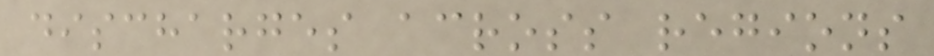discharges across regions
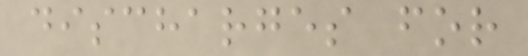discharges for
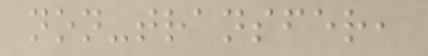non-transfer,
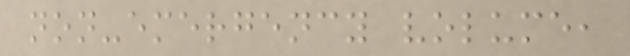non-emergency volume,
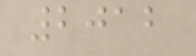2012
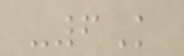-6K
